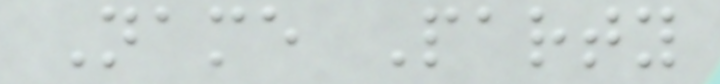Name Party
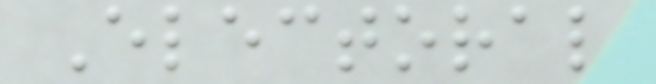Electoral
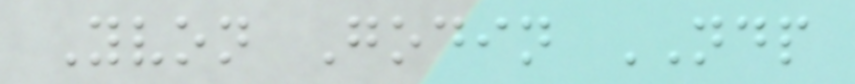Yvon Godin NDP
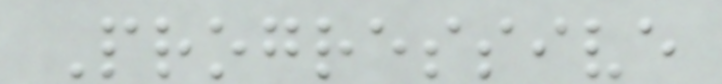Progressive
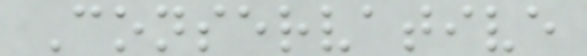Conservative
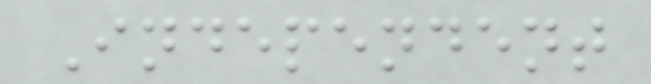Independent
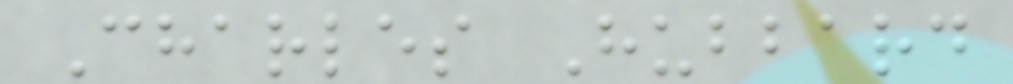Charles Hubbard
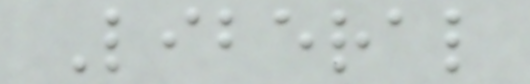Liberal
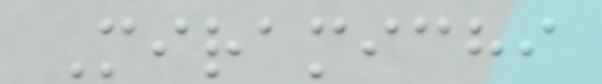Miramichi
